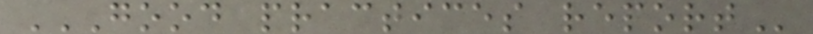GOOD PRACTICES REPORT
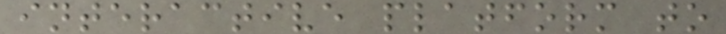interactive platform to
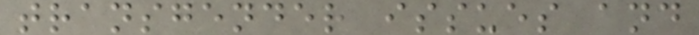transgender issues and
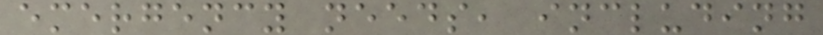emergency needs, including
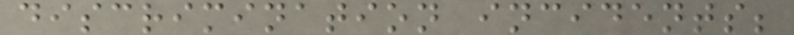discrimination incidents;
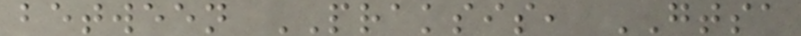between PRAKSIS, GTSA
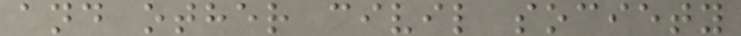and other civil society
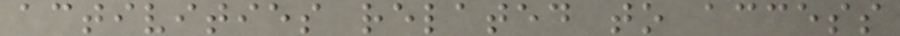activities related to access
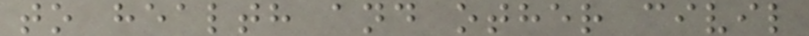to health and other civil
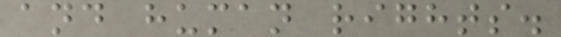and human rights.
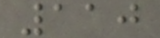110
